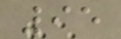95
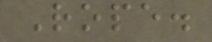Rope.
